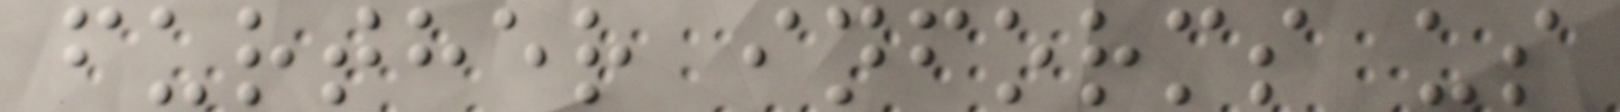further informs us
